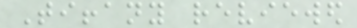Tiffany reviewed
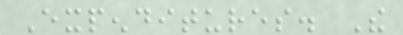Expenditures. The
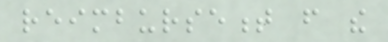reimbursement from the
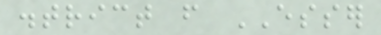district from ESSER
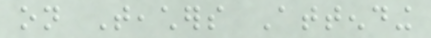on Teachers Attending
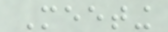Meeting
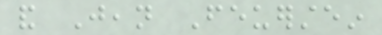and Jean Feuerstein
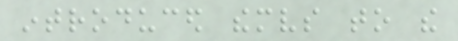introduced themselves to the
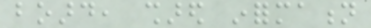board, shared information
